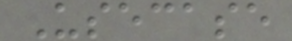Usecase
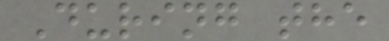During the
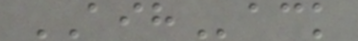AIHack
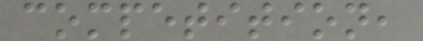competition,
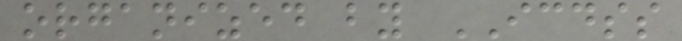organized by ICDSS
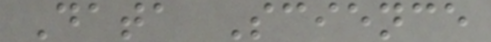Data Science
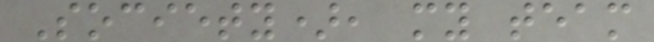Society), my team
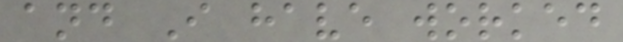and I have worked
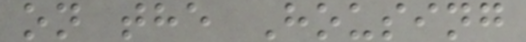on the Housing
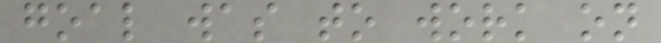goal was to work on
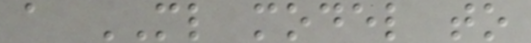a ML model to
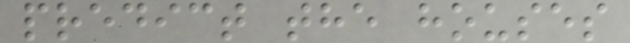predict the houses
